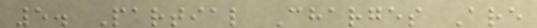5. Partial Charges Are
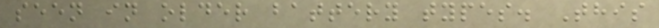seen in older battery types. This
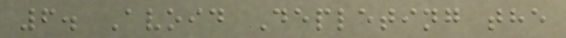6. Avoid Depleting the
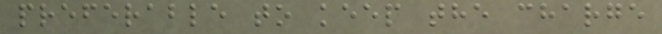preferable to keep the charge
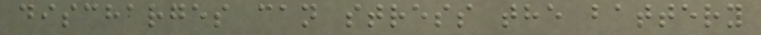discharges can stress the battery
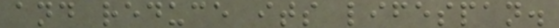and reduce its lifespan.
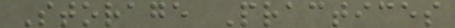Storage Practices
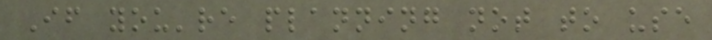If you're planning not to use
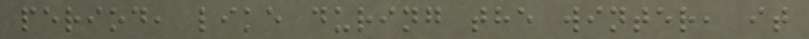period, like during the winter, it
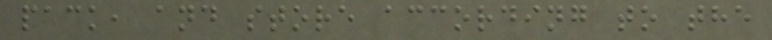pack, and store according to the
